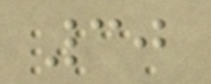30
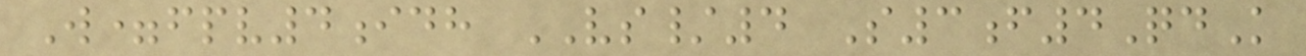W=fpv4idh VS/4 S3f4QdK
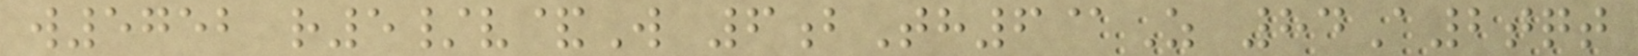w5752 r5/v&W 6bTh6@Z 84A2tqt
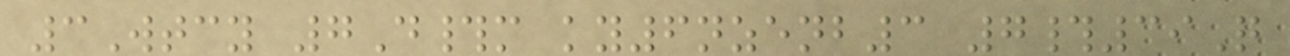3Wtcy 7D#m ky6nzenb3 7#39Q
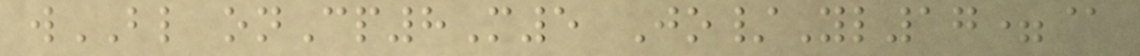wBL onCp8M5 Jo/Yl17=@
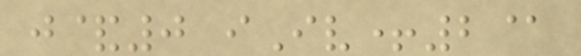j&0 iIv+2@
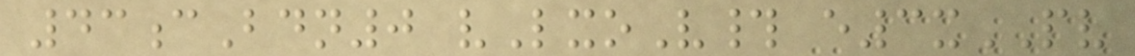43cBdn0 vLxoV# e3xPV
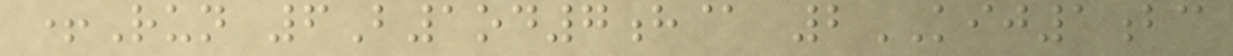+Run 6B1od7h@ 2KIJ1bc
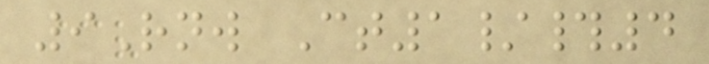9Rnw Ct1/#4
